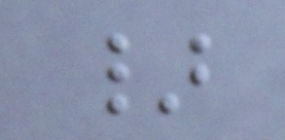}
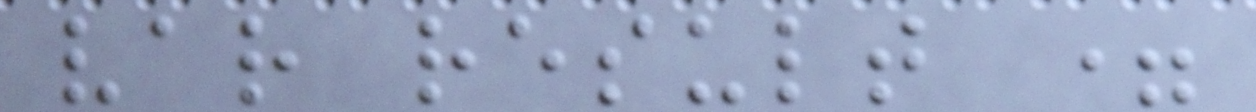var result =
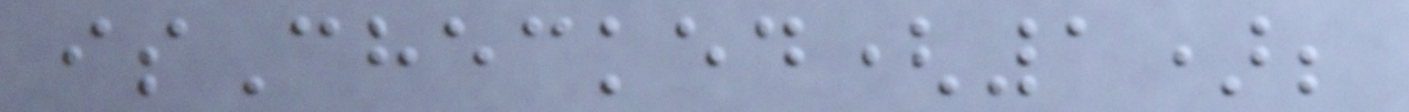isChecked(1);
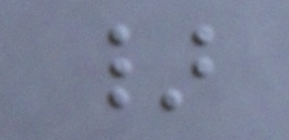}
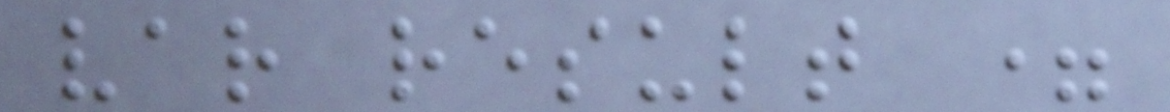var result =
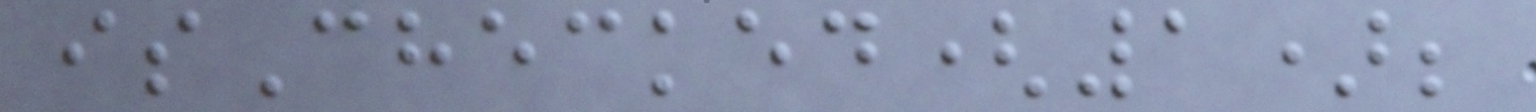isChecked(1);
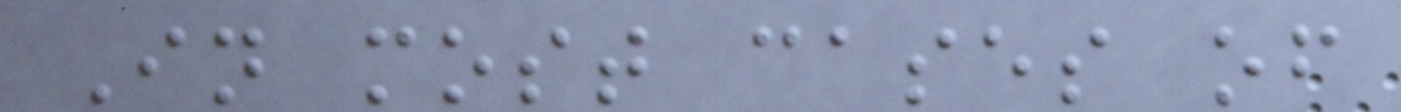In most cases of
